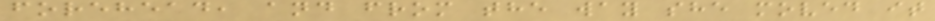forehead, and from the way she moved it
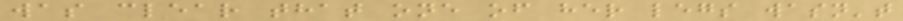was clear that one of her legs wasn't
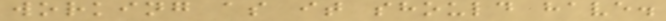working as it should have.
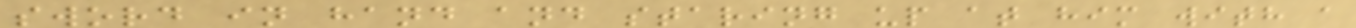sword in hand and staring up at him with a
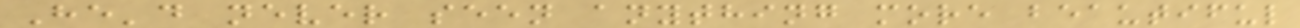He'd never seen anything more beautiful
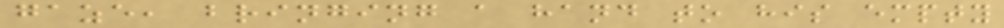gaze, bringing a hand to his empty
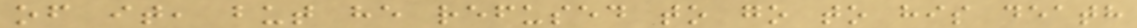of it, but he refused to go to his death
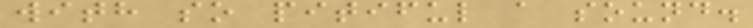with so pitiful a sound.
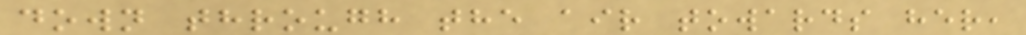down through the air towards her,
